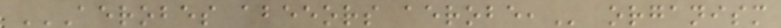AEROBES ABEEORS AEROBE, organism
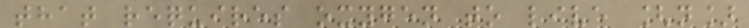that requires oxygen to live [n]
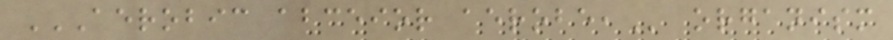AEROBIC ABCEIOR AEROBE, organism
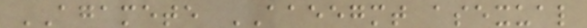AGAMETE AAEEGMT asexual
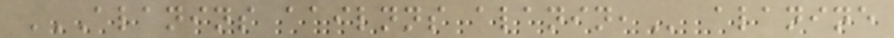ALANINS AAILNNS ALANIN, alanine
